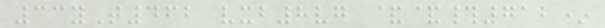33yT462 vxb8vg &&#712*
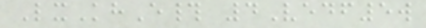LxKhE# 4Vedf5w
